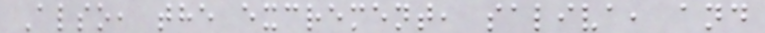Also, the excrement, saliva, and
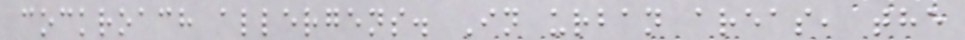cockroach allergens. In urban areas, the
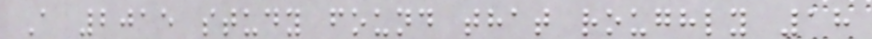A 2015 study found that roughly 18
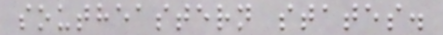southeastern states.
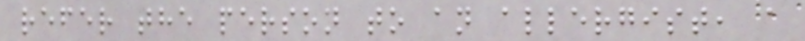refer the person to an allergist, a
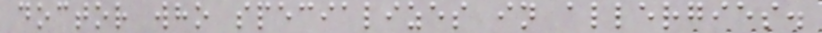doctor who specializes in allergies.
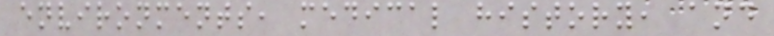environments, medical history, and
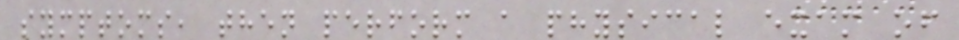symptoms, then perform a physical exam of
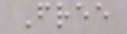Free
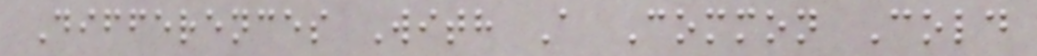Differences With A Common Cold
